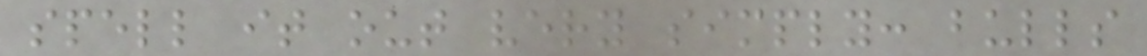spell it out very simply: bulls
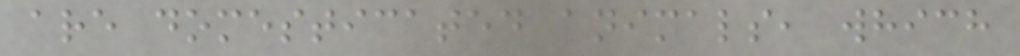are domesticated animals, which
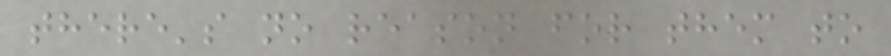there's no reason for them to
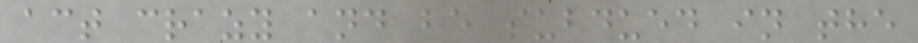act crazy and be subdued in the
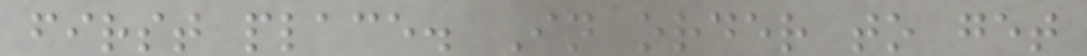first place. In order to get
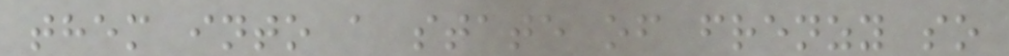them into a state of frenzy so
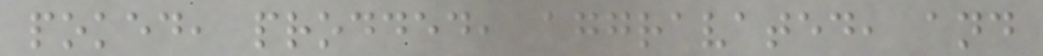poked, prodded, aggravated, and
